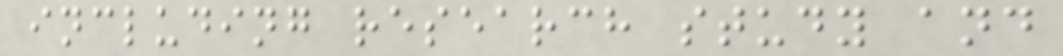including research study and
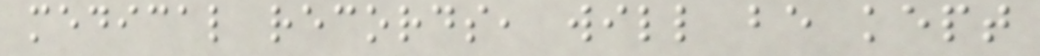medical records, will be kept
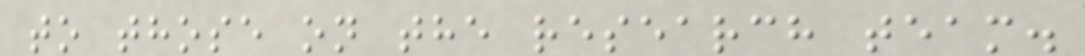to those on the research team.
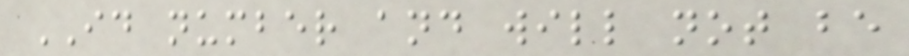ID number and will not be
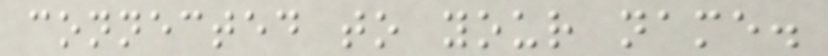connected to your name.
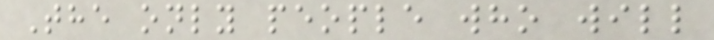The only people who will
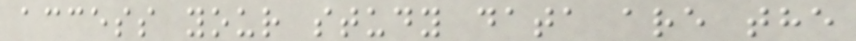access your study data are the
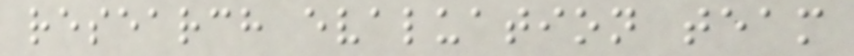research evaluation team
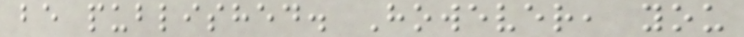be published. However, you
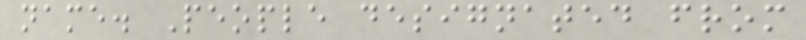name. People designated from
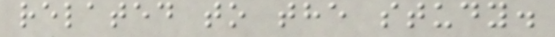related to the study.
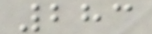283
